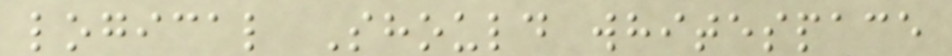logical Should whitespace
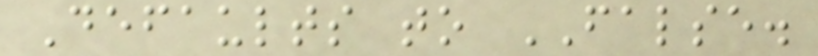Defaults to FALSE.
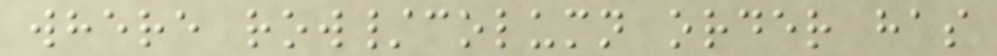where row/column order has
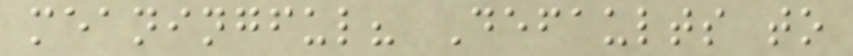meaningful? Defaults to
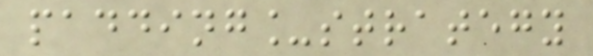padding_strategy
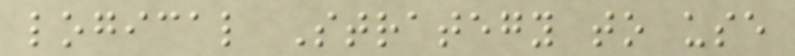logical Strategy to use
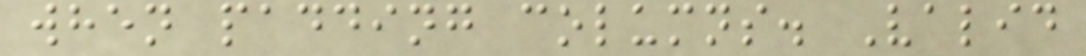when padding columns. Valid
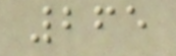265
